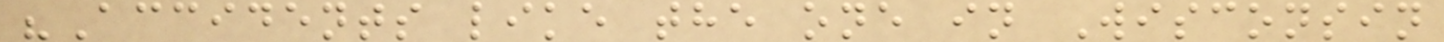"Accidents like the one in Wisconsin
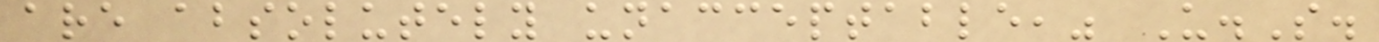are absolutely unacceptable," U.S.
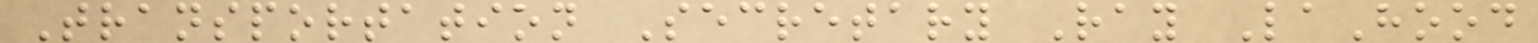Transportation Secretary Ray LaHood
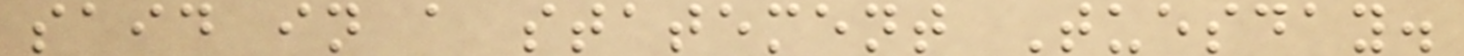said in a statement Tuesday.
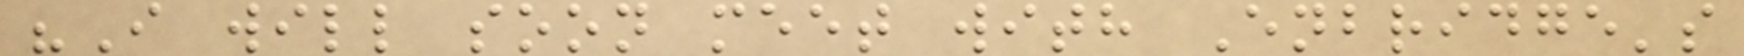"I will soon meet with Enbridge's
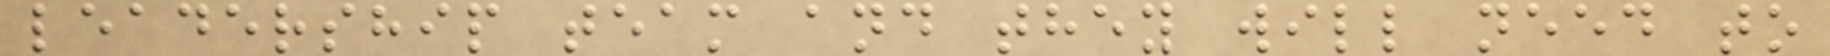leadership team and they will need to
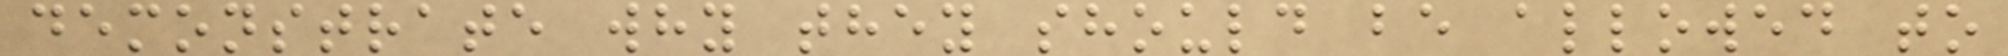demonstrate why they should be allowed to
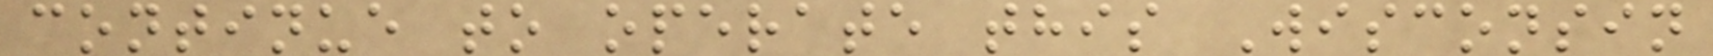continue to operate this Wisconsin
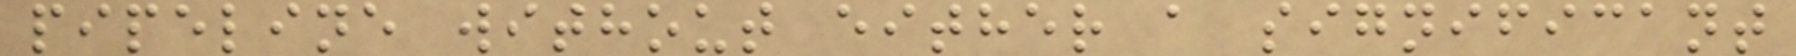pipeline without either a significant
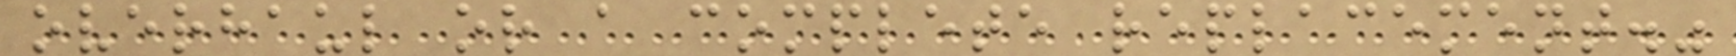overhaul or a complete replacement."
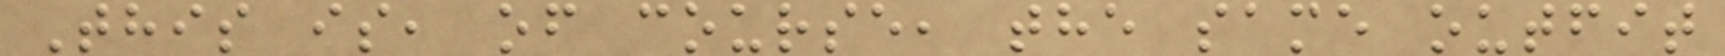This is, of course, the same outfit
